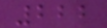222
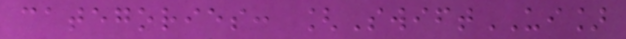categories: [SwiftUI]
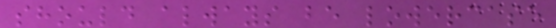should always be lowercase
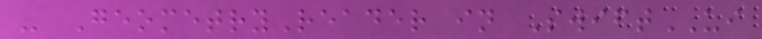- GeometryReader in SwiftUI
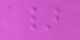}
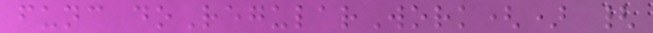func doRegularWork() {
